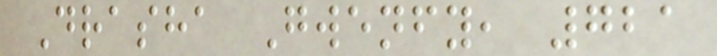Drasha Gwenfy, 721
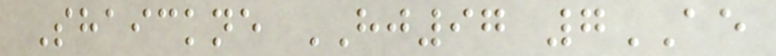Shaickne HJ97 7AE
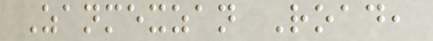Zanmexzan Road,
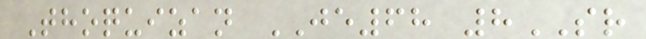Thoquizan JE68 8SR
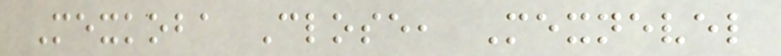Mexkoba Close, Mexnevel
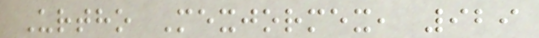Urtho Mexjormex, 929
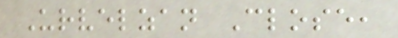Urvelzan Close,
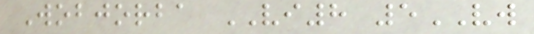Wobjorba VI8 5VW
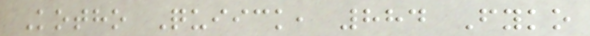Kotho Quiick, 884 Fyko
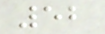52
